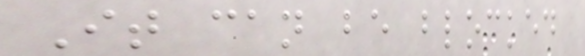It can be blocked
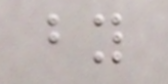by
